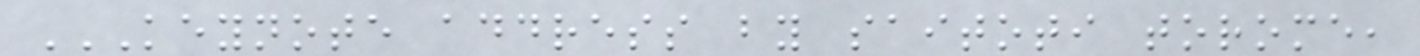KEYNOTE ADDRESS BY SAITOTI TOROME,
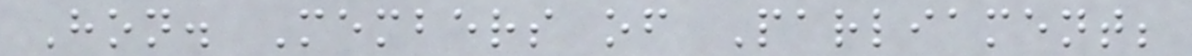Hon. Members of Parliament;
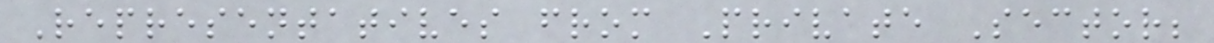Representatives from Private Sector;
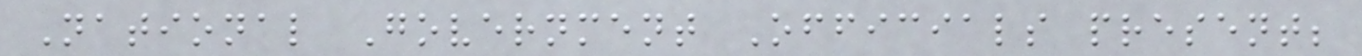National Government Officials present;
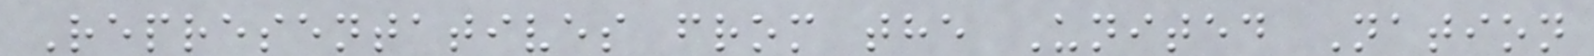Representatives from the United Nation
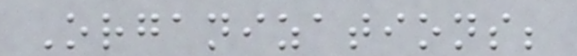Organizations;
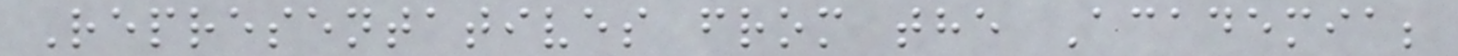Representatives from the Academia;
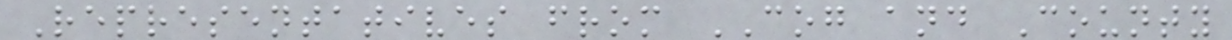Representatives from COG and County
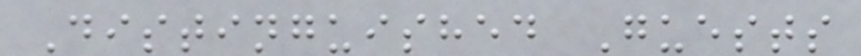Distinguished Guests
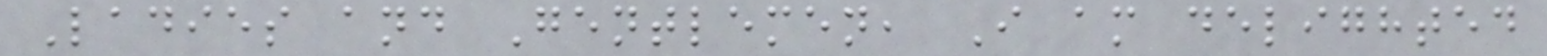Ladies and Gentlemen, I am delighted
